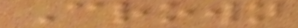Crown
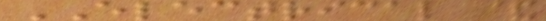ELECTRICAL &
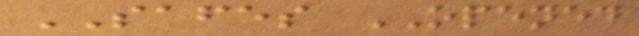SAFES OPENED
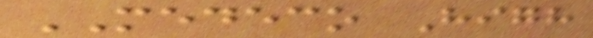MEDECO High
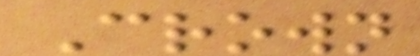Crown
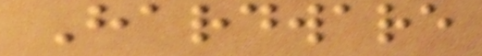Hardware
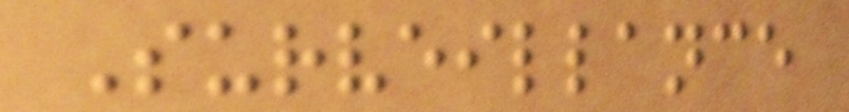Surveillance
